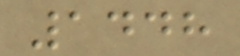1448
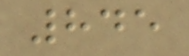845
